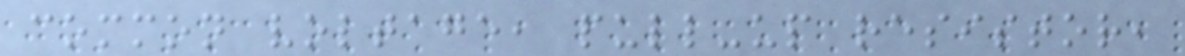common voltage, pull-up resistor,
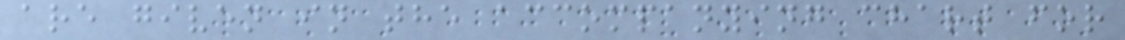are given in the accompanying chart for
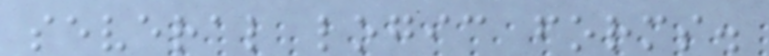several logic forms.
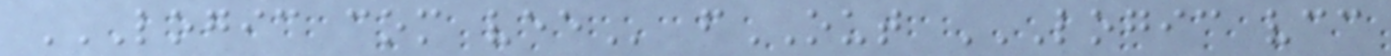LOGIC COM VEE fOUT LOGIC VCC
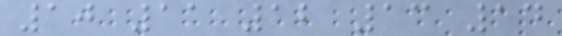10 11 12 13 14
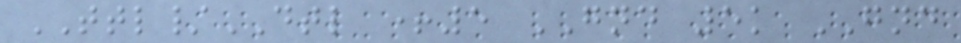TTL/DTL +5 GND 5k GND
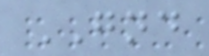GND
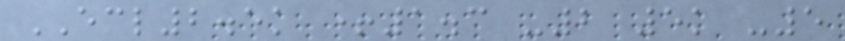ECL2.5k +1.3 -2 5k -5
